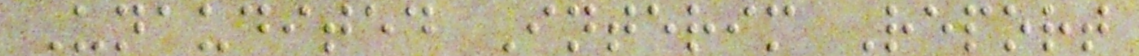Unaudited Interim Report
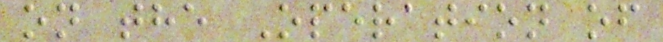on the Operation of
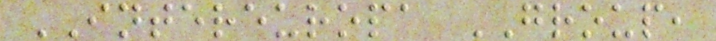INTEREUROPA GROUP,
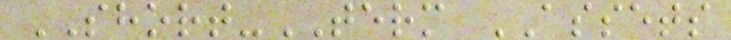SHORT-TERM ASSETS
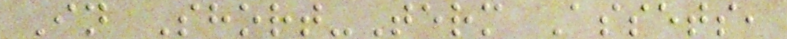In Short-Term Assets,
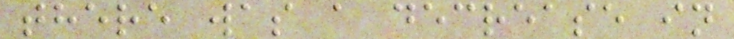there was a decrease in
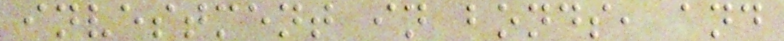investment in bonds, and
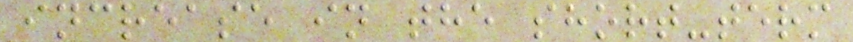increase in the short-term
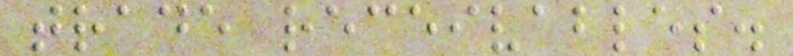trade receivables.
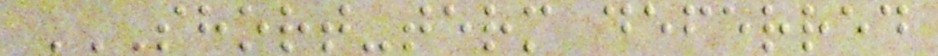SHORT-TERM DEFERRED
